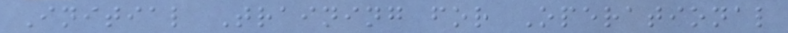Initial Training for Operational
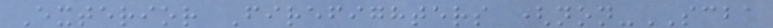Exterior Firefighters (non-SCBA
